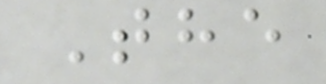The
